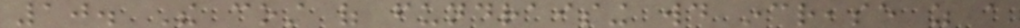10. The cost of fundraising would increase as a
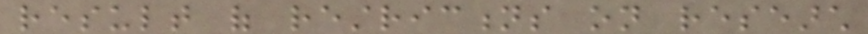result of restrictions on research
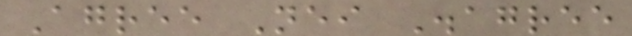Agree Neither Disagree
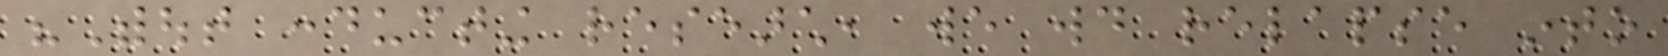"Without conducting research, we would relapse into
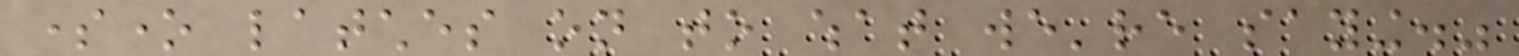someone latches on to what we're saying."
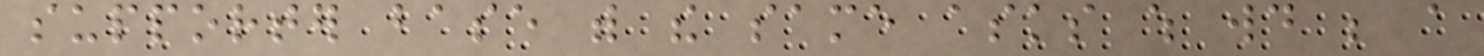supporter base with the same asks which would be a
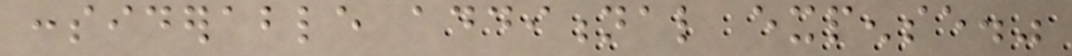considerable additional expense."
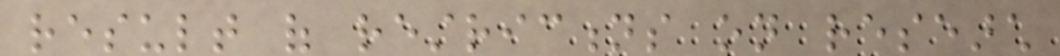result of restrictions on research
